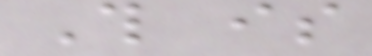This is
